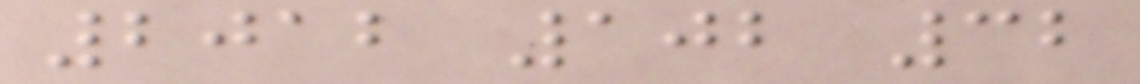2012 102 32
